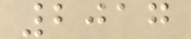2017
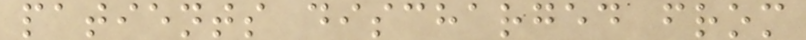patients discharged from
